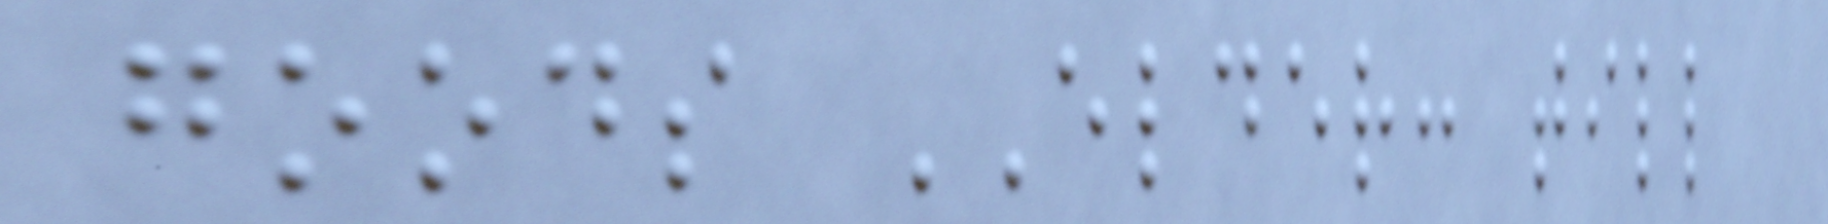goods ELDER: till
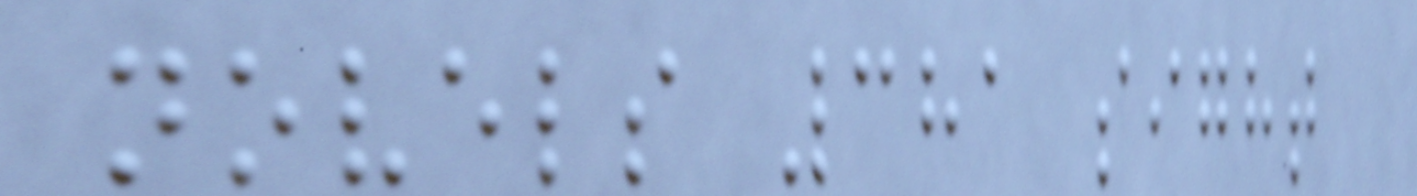novels 381 sight
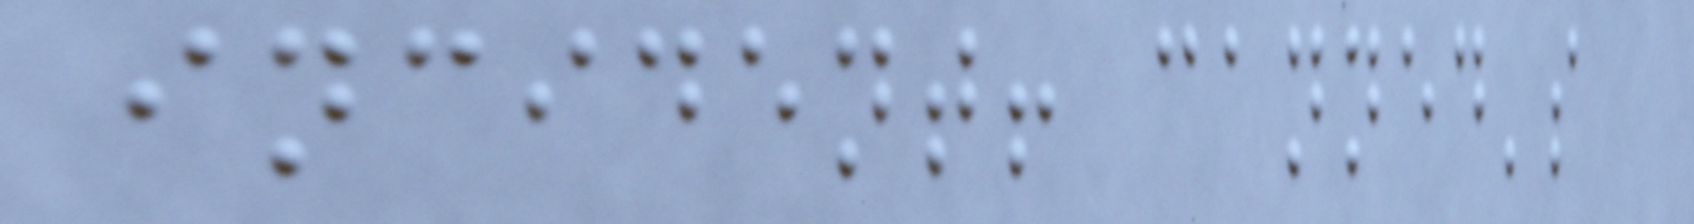incident! canned's
